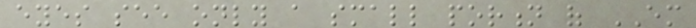eyes see only a small portion of EM
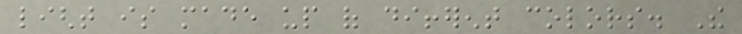light is made up of different colors. The
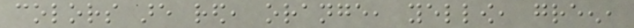colors are red, orange, yellow, green,
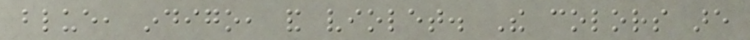blue, indigo, and violet. The colors are
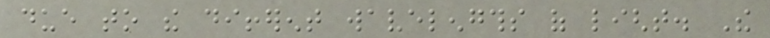due to the different wavelengths of light. The
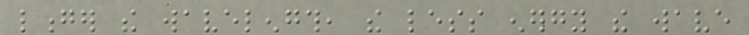longer the wavelength, the less energy the wave
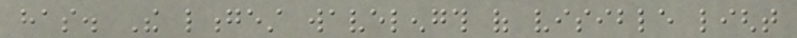has. The longest wavelength of visible light
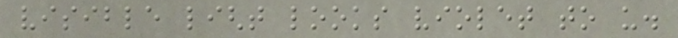visible light looks violet to us.
